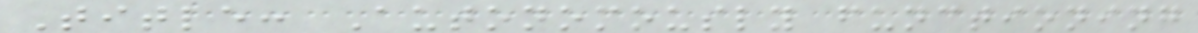Title: Autonomously functioning
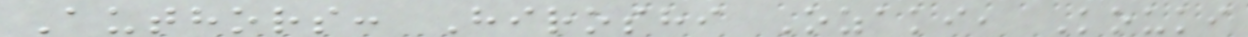Authors: Hiroshi Ozaki, Kouki
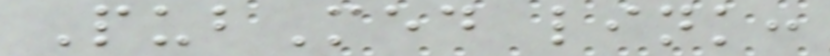PubMed link:
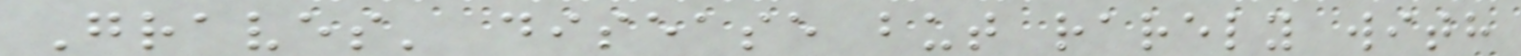Graves' disease but rarely with
